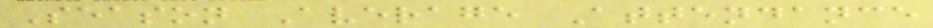Season Average Attendance
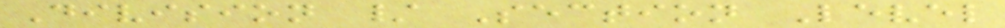Division / Section Level
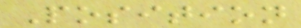Position
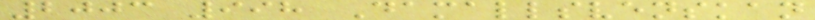2003 998 Damallsvenskan
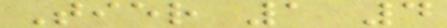Tier 1 4
